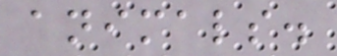animals.
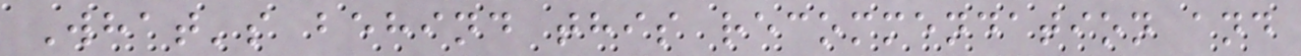What's behind this recommendation and
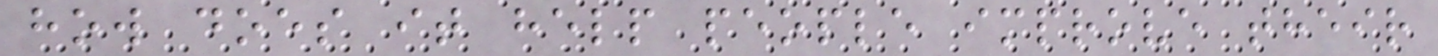how does it help people improve their
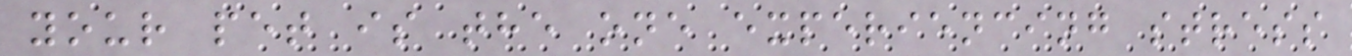your pet is the one experiencing stress
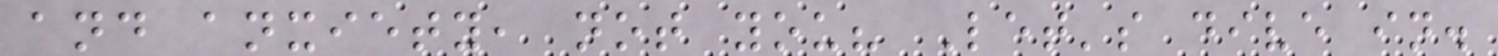and anxiety, not you? Let's dive in.
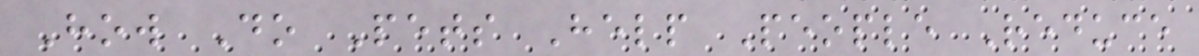How Do Pets Help People Reduce
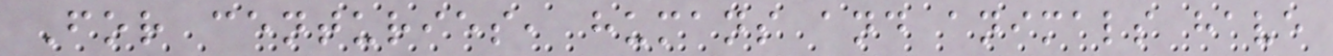For centuries, humans and animals have
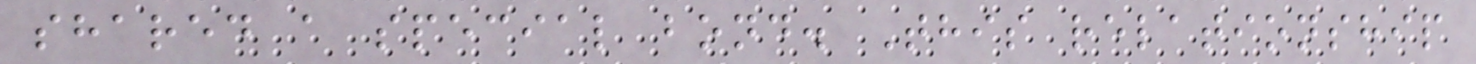shared a special bond. This relationship
